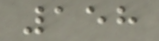158
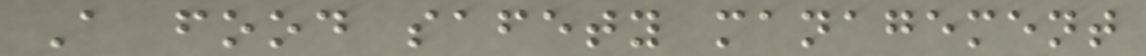A food safety management
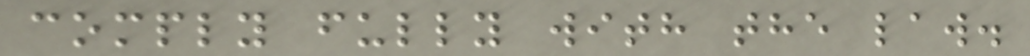comply fully with the law.
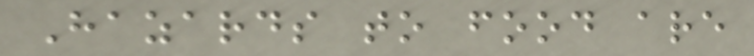Hazards to food are
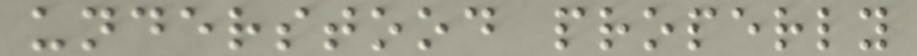understood properly
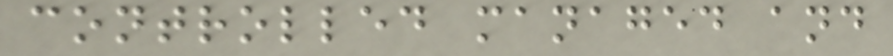controlled managed and
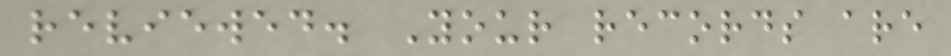reviewed. Your records are
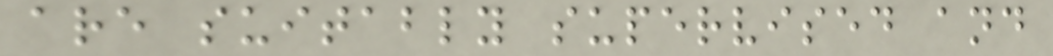are suitably supervised and
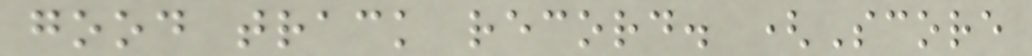good track record. (Score
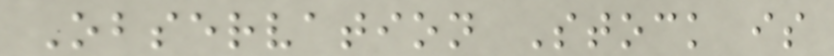Observation Stock is
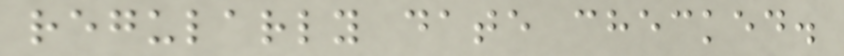regularly date checked.
